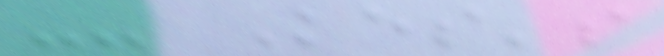-- Kes's
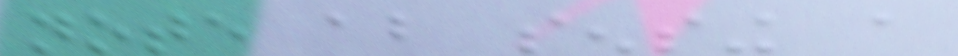note about sensing a
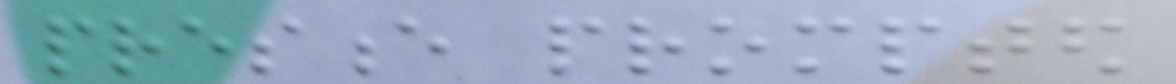presence prompted
